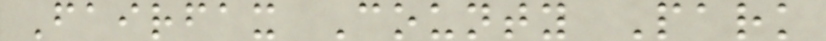Fairfax County Park
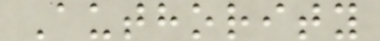Authority
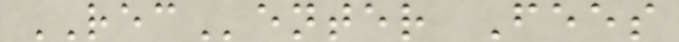RECenter Fees
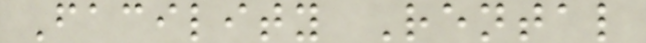Facility Rental
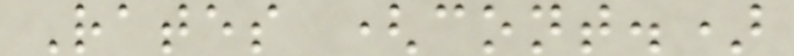Rates (cont.)
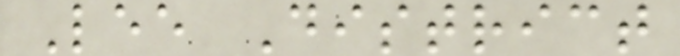Lee District
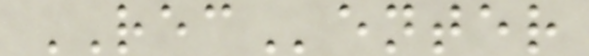RECenter
